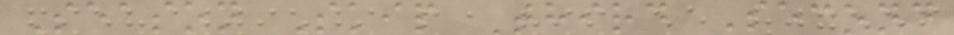Season Skip Third Second
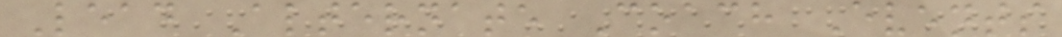Lead Alternate Coach Events
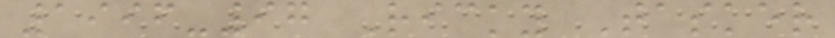1996-97 Ricky Tasker
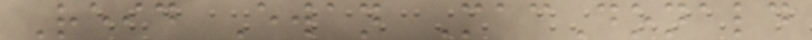Reid Ewan MacDonald
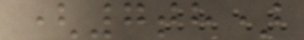(7th)
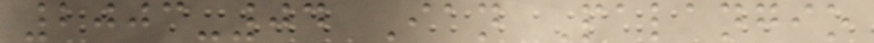2003-04 Ian Palangio
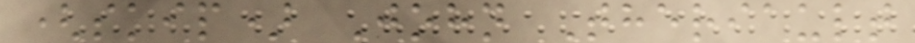(skip) John Theriault
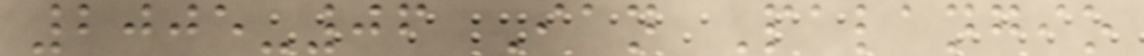2005-06 Ian Palangio
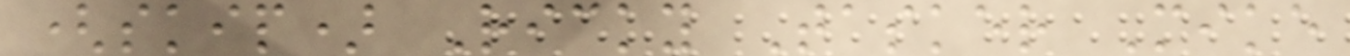(skip) Ricky Tasker Mike
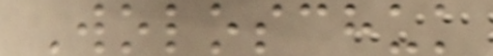Woloschuk
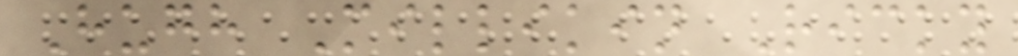Hugh Millikin Ricky
